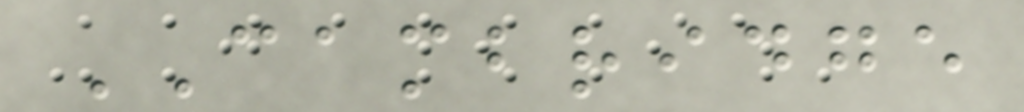CAMBRIDGE
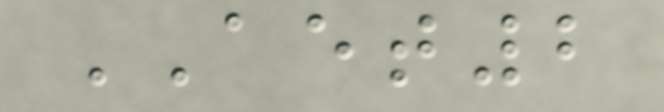AET2
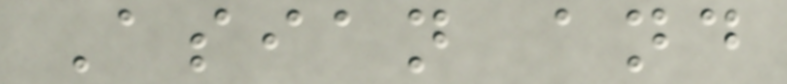Asian and
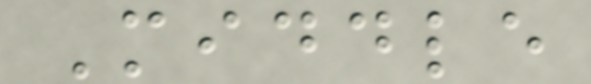Middle
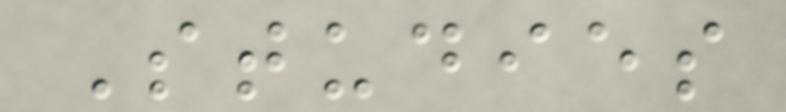Studies
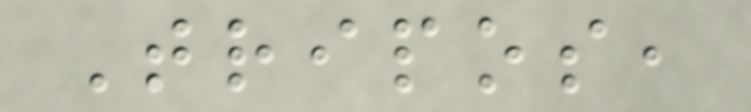Tripos,
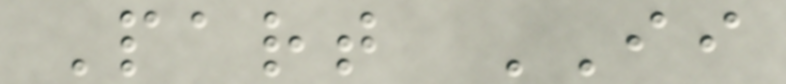Part II
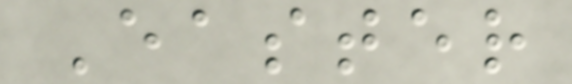Easter
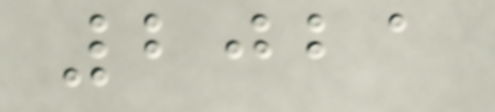2021
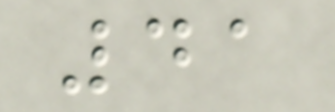41
